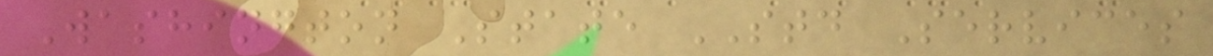Washington State STD Services
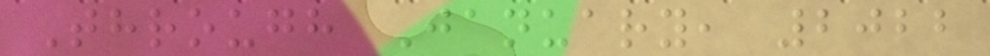Through January, 2022
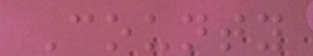County
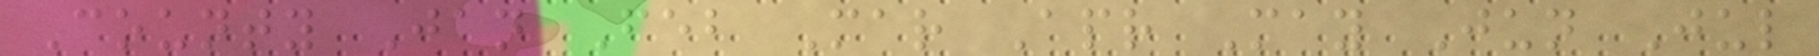County Jan Feb Mar Apr May Jun Jul
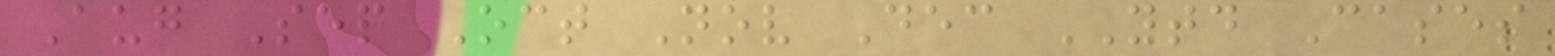Aug Sep Oct Nov Dec YTD Cases
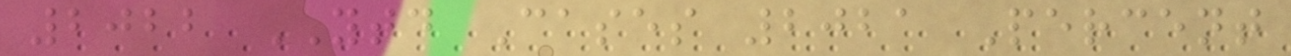2022 YTD Cases 2021 Percent
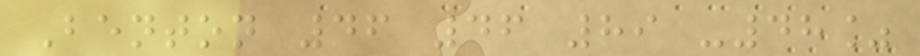Benton 46 46 89 -48%
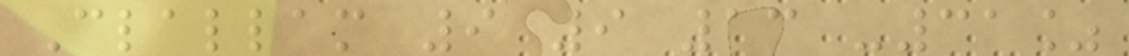Clallam 9 9 13 -31%
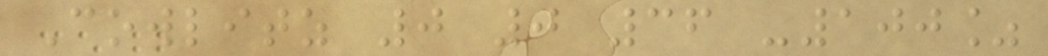Cowlitz 0 0 36 -100%
